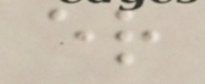er
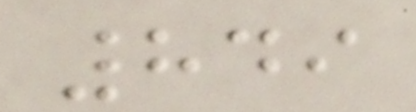849
